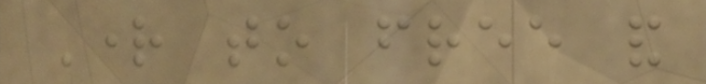Right to free and
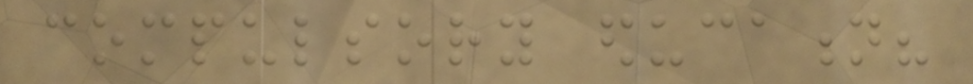compulsory education?
